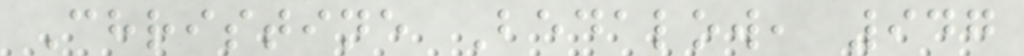Christine Bedalow, 947
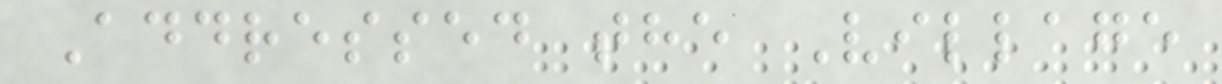Addressed the Village
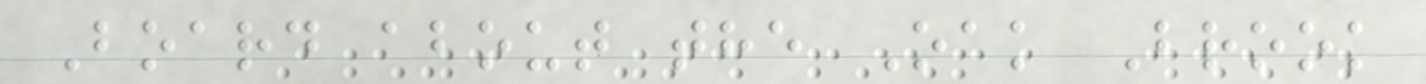Board about the Oak Brook
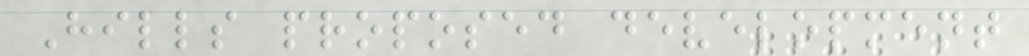Hills proposed development
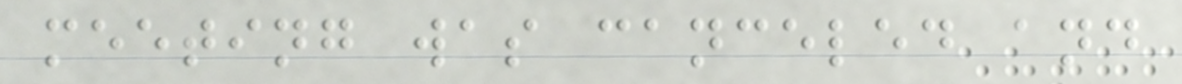meeting was canceled and
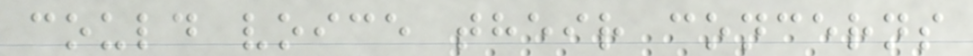could voice their concerns
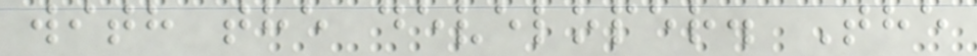with the developer. The
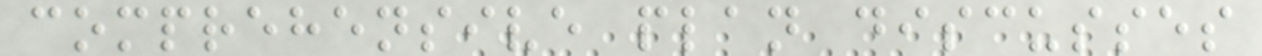comprehensive plan discusses
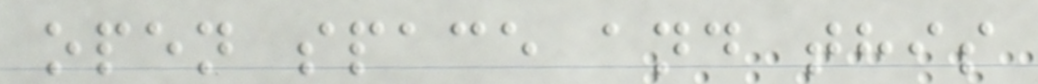open space and this
